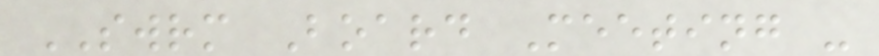SWRM Board Meeting -
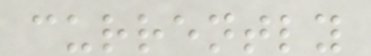currently
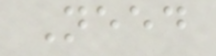Need
